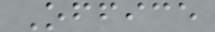Office
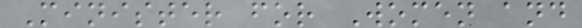Minister for Women and
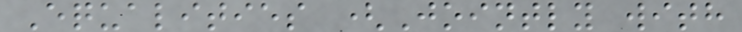Equalities (Jointly with
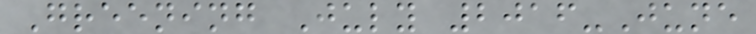Greening July 2016-June
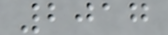2017
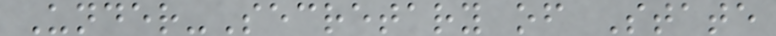Under-Secretary of State
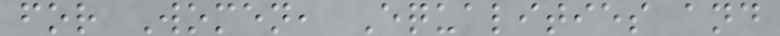for Women, Equalities and
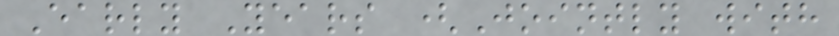Early Years (Jointly with
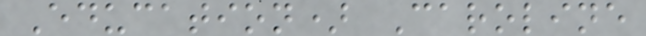Education) Caroline
